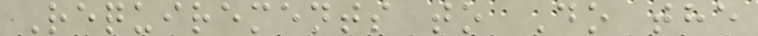Requirements to Do the
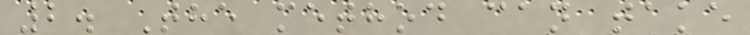2. The method can take
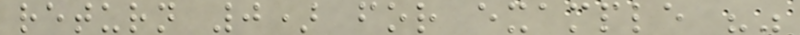return 0) for example ""
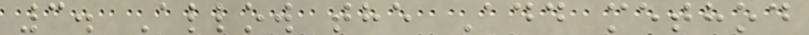3. Allow the Add method
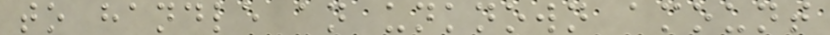to handle an unknown amount
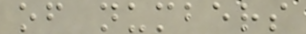of numbers
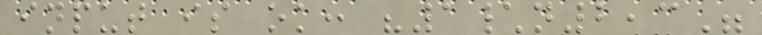input is ok: "1\n2,3"
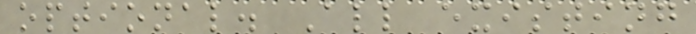optional. All existing
